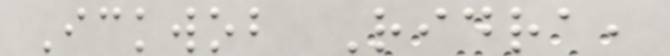Ickwob Ridra,
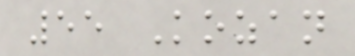55 Kozan
